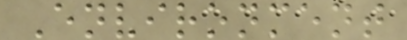Environment
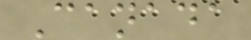Canada
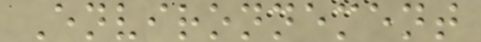Environnement
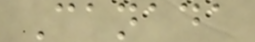Canada
